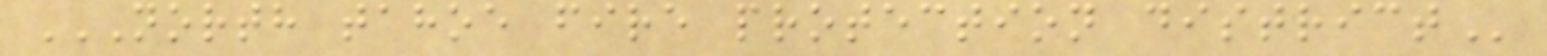NORTH TAHOE FIRE PROTECTION DISTRICT
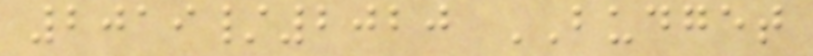2019/2020 BUDGET
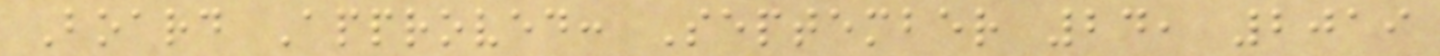Board Approved: September 24, 2019
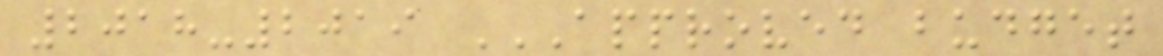2018-2019 APPROVED BUDGET
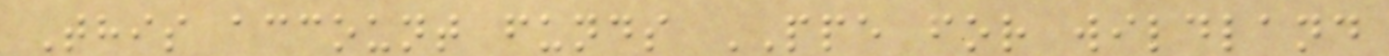This account funds PPE for wildland
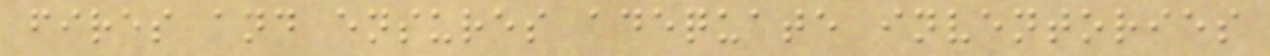fires and ensures adequate inventories
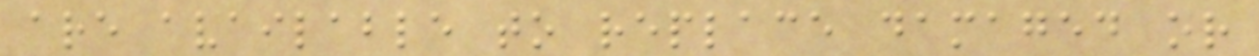are available to replace damaged or
